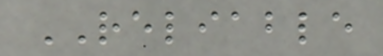RELIABLE
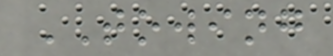TOWING
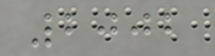2002
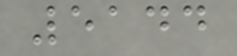5144
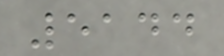5144
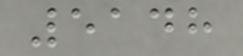5148
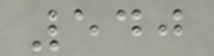540
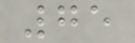75
